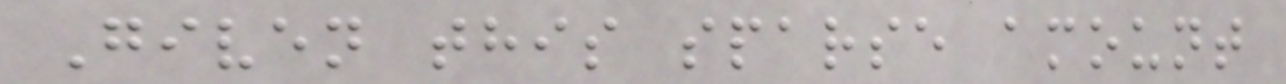Given this sparse amount
